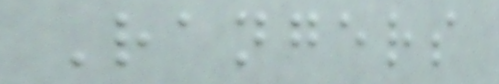Rangers
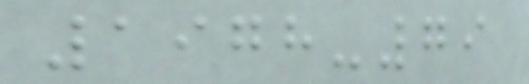1978-79
